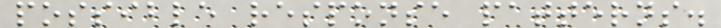possible response patterns.
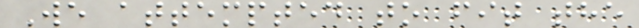We attempted to fit the
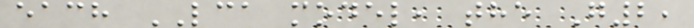each LCA model, the G2,
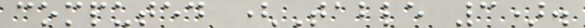computed (Table 3).
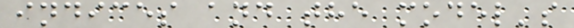indices and the model's
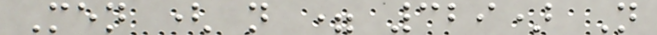Men ( n = 329) N
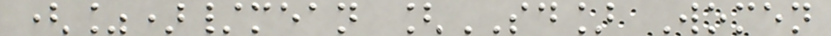(%)/mean [SD] Women
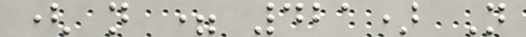( n = 421) N
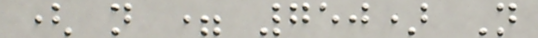( n = 750) N
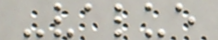-value
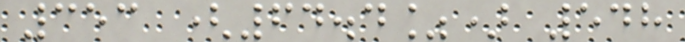353 (64.4%) 548
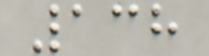138
